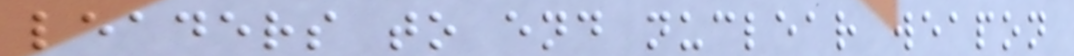leaders to end nuclear weapon
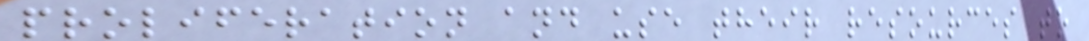proliferation and use their resources to
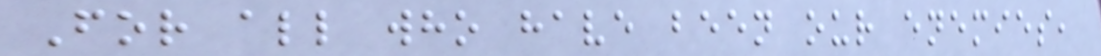For all who have been our enemies,
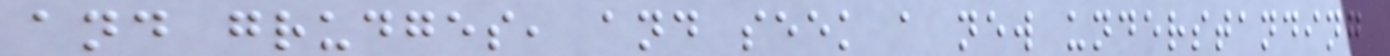and grudges, and seek a new understanding
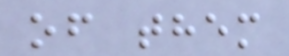of them
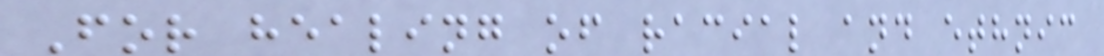For healing of racial and ethnic
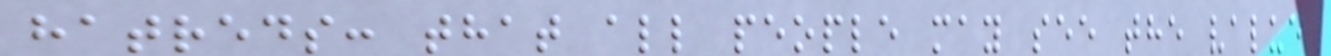hatreds: that all people may see the value
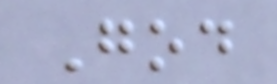God
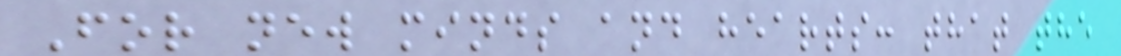For new minds and hearts: that the
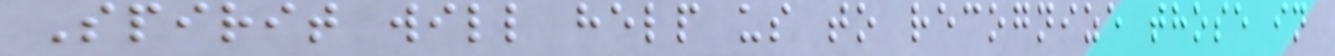Spirit will help us to recognize those in
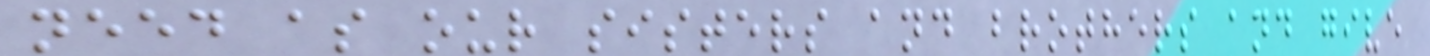need as our sisters and brothers and give
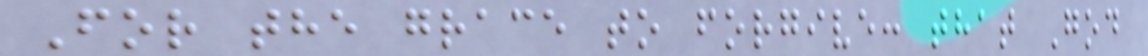For the grace to forgive: that God
